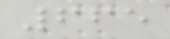665
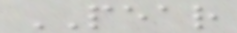PEAR
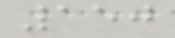150
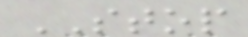STOP
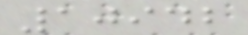10942
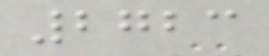2723
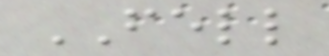FELL
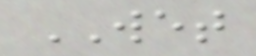WET
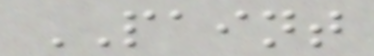PAINT
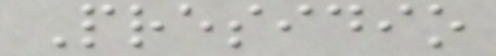Presidio
